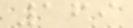169
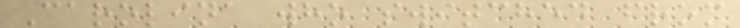Carolina who switched from
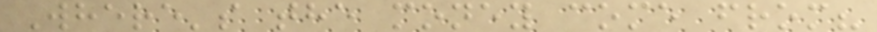Where's the money come from?
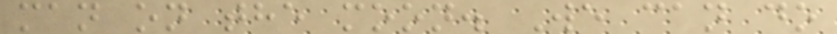man on the moon. We can do
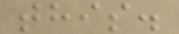this.
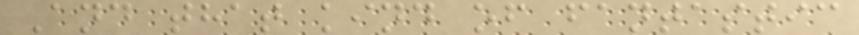And that kind of fantastic
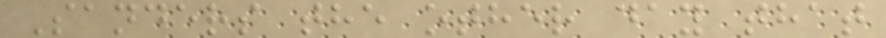Sanders the other day that
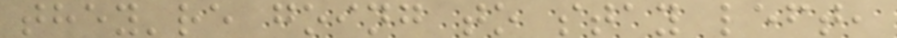they're going to stay left,
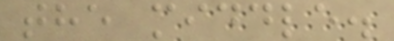the middle.
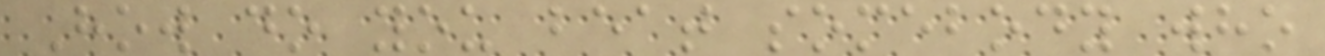How do you beat somebody who
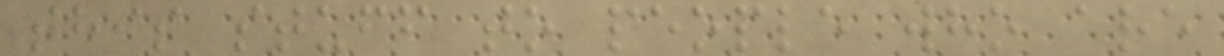this stuff to people who are
